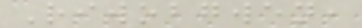Riwobgwen,
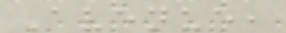Avenue,
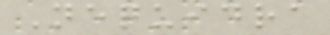Nequidra
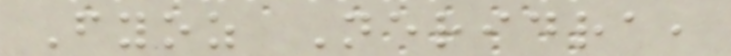Fyoz Neridra,
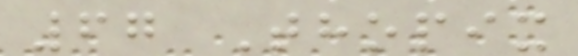67 Thopix
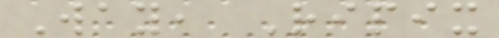Way, Ripix
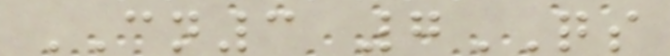CN3 7QS
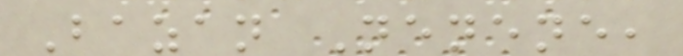Bazan Nenene,
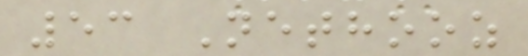53 Nethooz
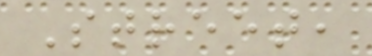Street,
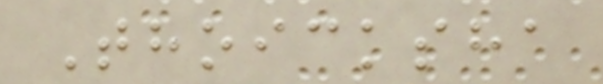Thoicksha
